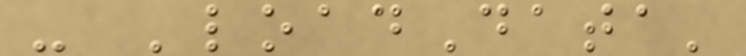- 'loadData'
